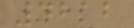4212
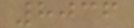8036
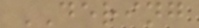DERING
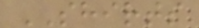SHIRTS
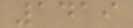1419
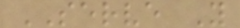SERVE Y
